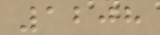1208
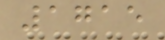1715
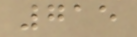715
